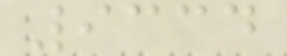9334
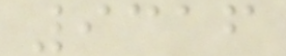9316
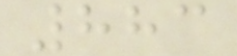883
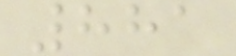881
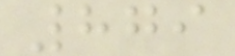879
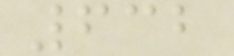632
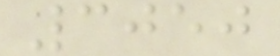3050
